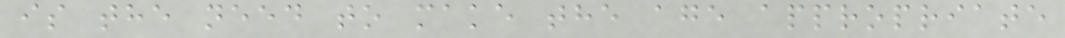is the need to make the age appropriate
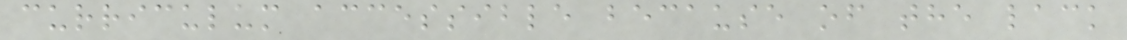curriculum accessible because of the lack
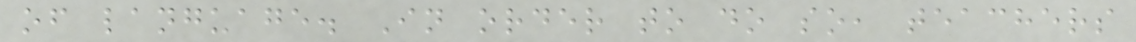of language. In order to do so, teachers
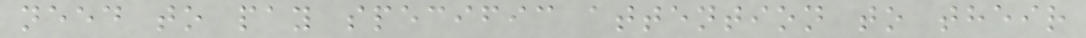need to pay specific attention to their
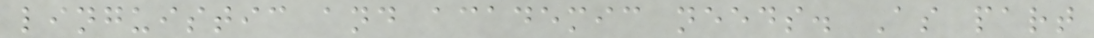linguistic and academic needs. As part
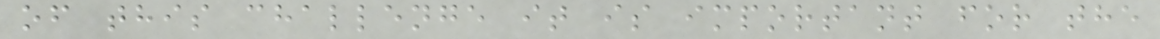of this challenge it is important for the
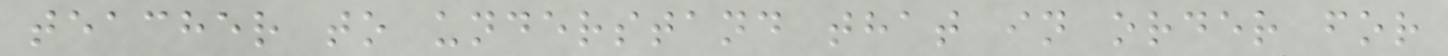teacher to understand that in order for
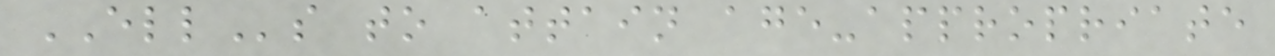ELLs to attain age-appropriate
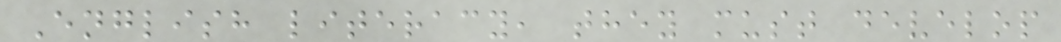English literacy, they must develop
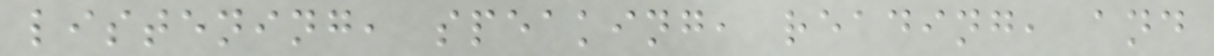listening, speaking, reading, and
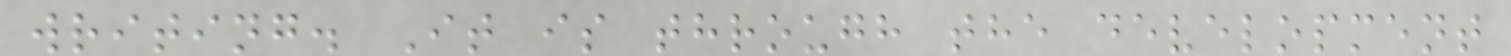writing. It is through the development
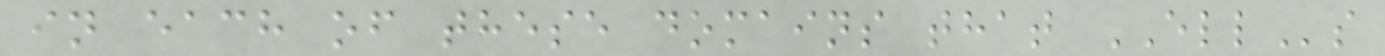in each of these domains that ELLs
